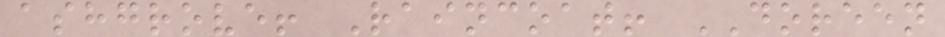ashgrove! Raincoat! DOREEN
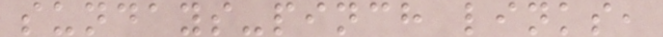sundays-pinch links,
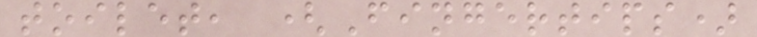toilet, (Fingertips)
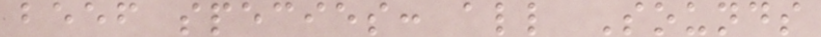beef species: all Sounds
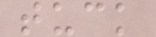tuck
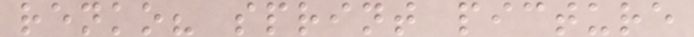renko? sprint picture
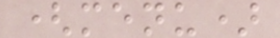(menu)
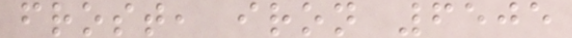frost, iron 6505
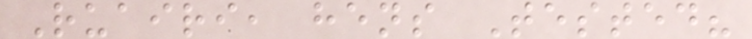Ruairi, hens Tested?
